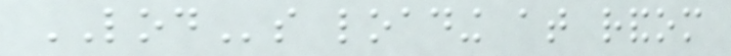LODs loading at random
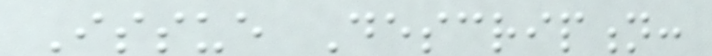Issue Description:
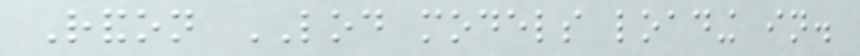Randon LOD models loading in.
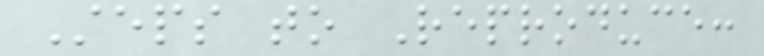Steps to Reproduce:
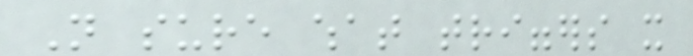Not sure what triggers it
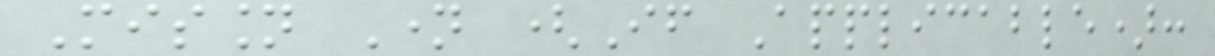Mission Name (If Applicable):
